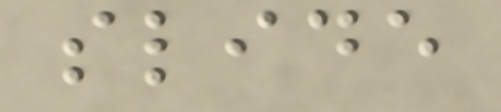slide
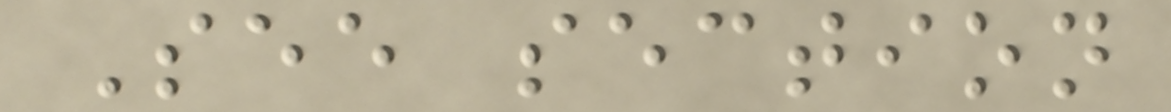See section
